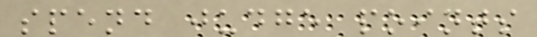spend judge points
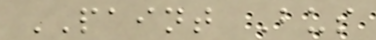PAINT Bus
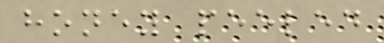honey peeled
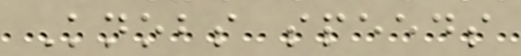Knobs speeds
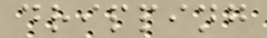dripping
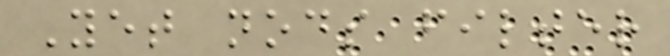Yet nods filter
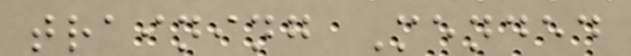training Mended
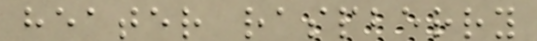heater raspberry
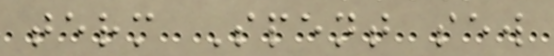term Spent sew
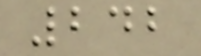242
